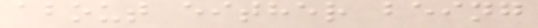about either being
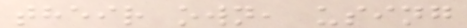their own, using
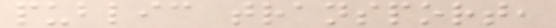public transport,
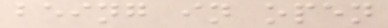being in open
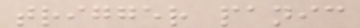trigger panic
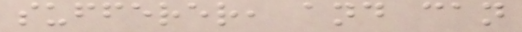sufferer, and can
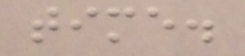time.
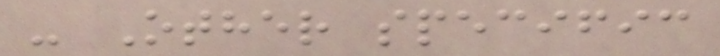- Other specific
